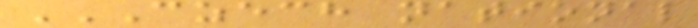CZECH NATIONAL
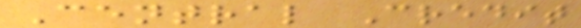Central Credit
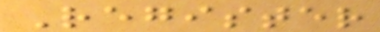Register
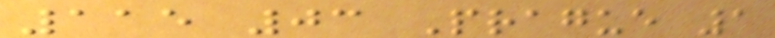115 03 Prague 1
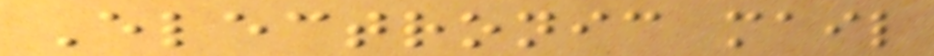Electronic mail
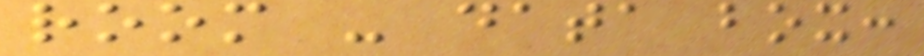room - data box:
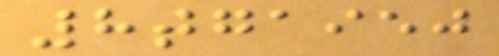8tgaiej
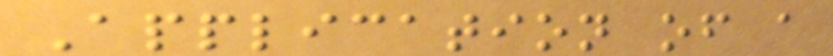Application of a
